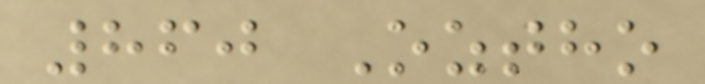860 Oztho
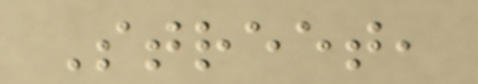Street,
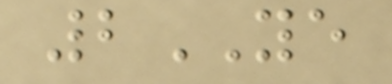2YE
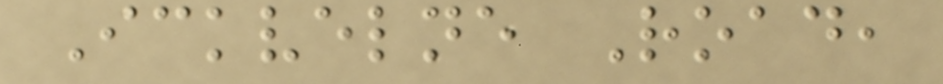Ickvelne Road,
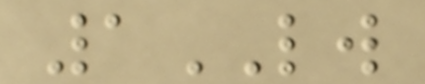1LW
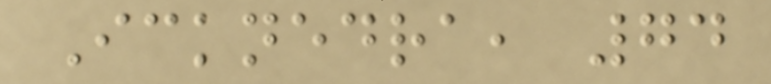Icknedra, 74
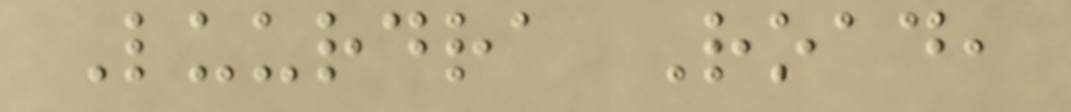Luurdra Road,
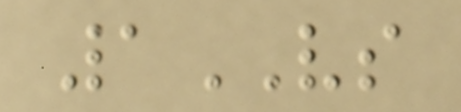1VS
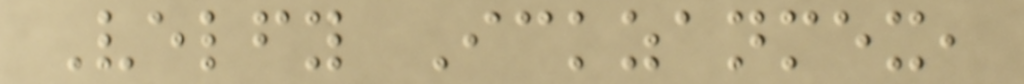Velfy Ickzanmex,
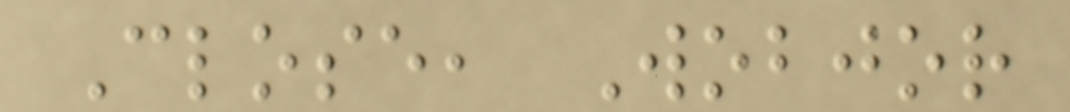Close, Wobjor
